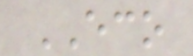ECO
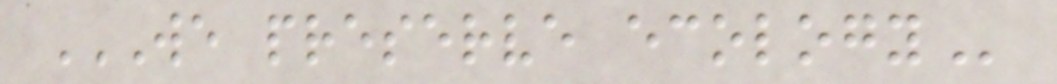WE PRESERVE ECOLOGY
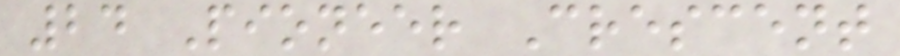24 Pioneer Crescent
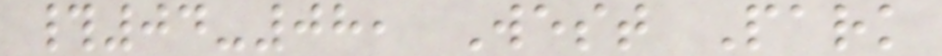#04-08, West Park
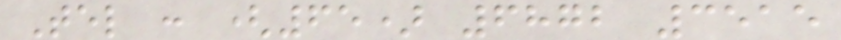Tel : (65) 6872 3515
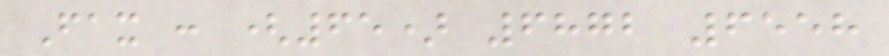Fax : (65) 6872 6558
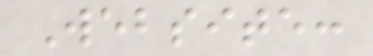Website:
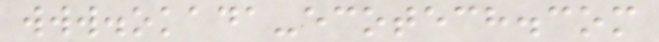www.okada-ecotech.com
